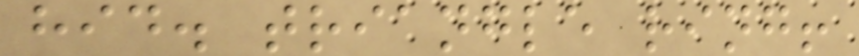hid. triangle ring!
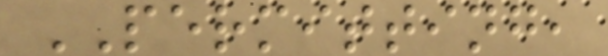PERMITTING,
